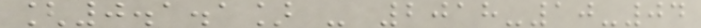[0.1.1] - 2018-10-04
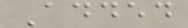Added
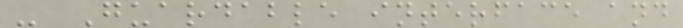- Guardable interface and
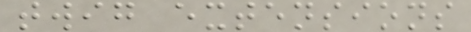twig extensions
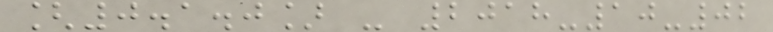[0.1.0] - 2018-10-02
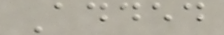Added
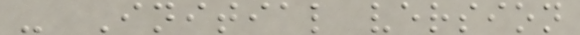- Initial version
